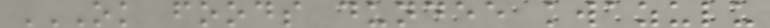OK FOODS DUNDEE KWAZULU
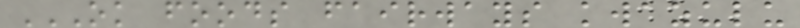OK FOODS FAIRWAYS KWAZULU
